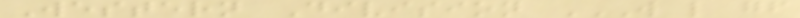Western Division W L GF
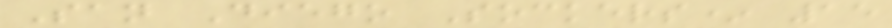San Diego Sockers* 15
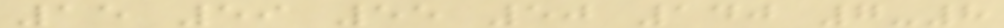15 59 55 50 140 7-8
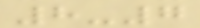8-7
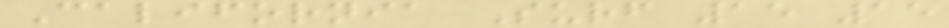California Surf 15 15
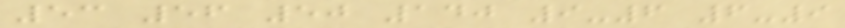53 56 50 140 9-6 6-9
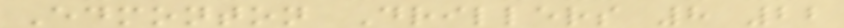Edmonton Drillers 8 22
